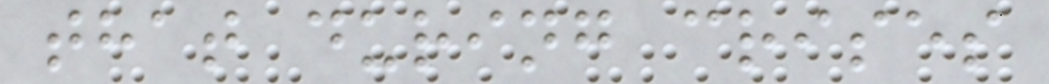that during crises
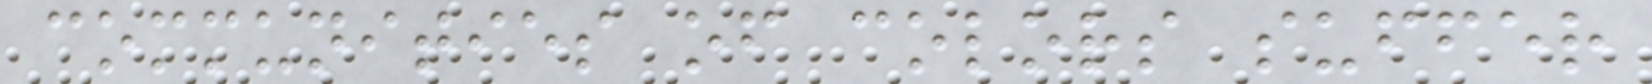communities of colors suffer
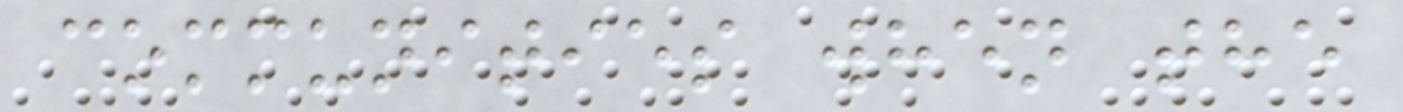communities when the
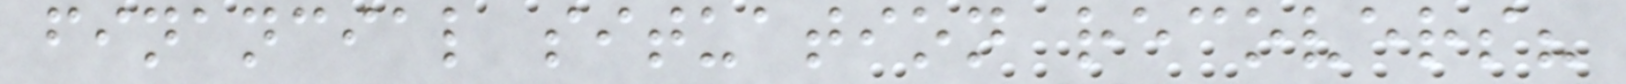financial situation recovers?
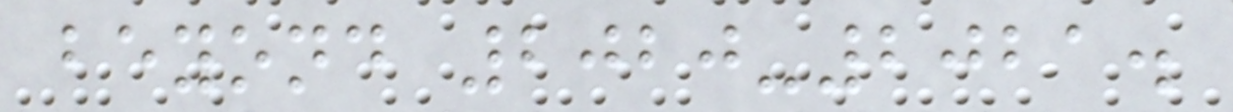beyond 2020-2021.
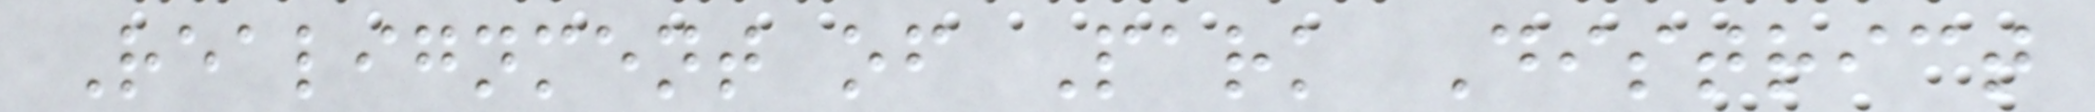Realignment of Park District
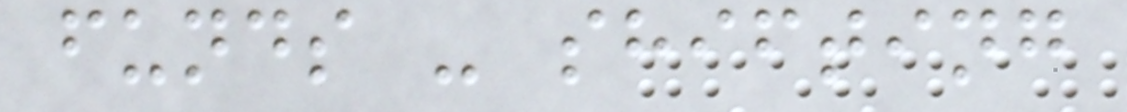funds - shifting
